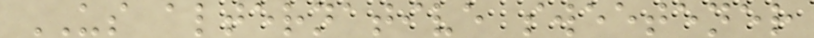US alternative sweetener
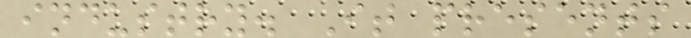industry. It presents
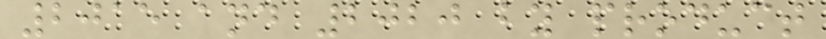2015 and 2020 by product
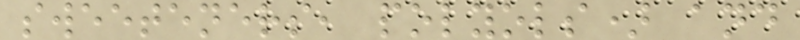sweeteners, polyols) and
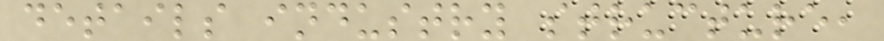details industry structure,
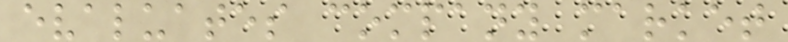evaluates company market
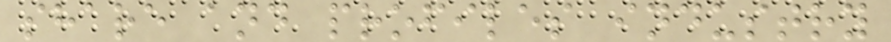share and profiles industry
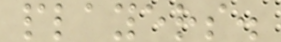players.
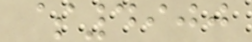$4900
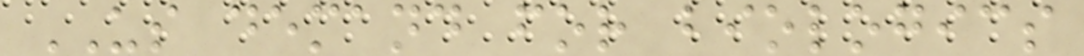US demand for biologics
